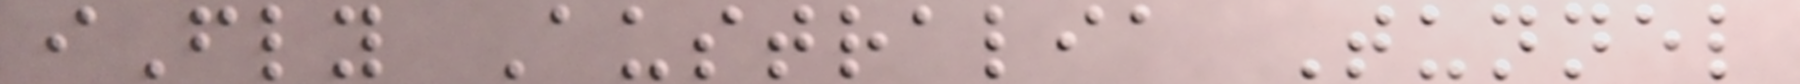iFly Australia Tunnel
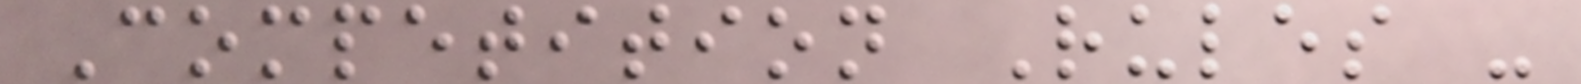Competition Rules -
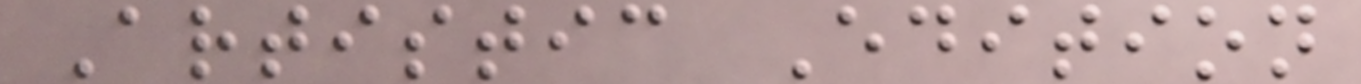Artistic Edition
